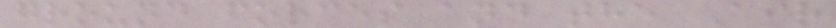ground forces and the Air
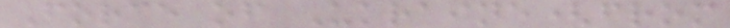Force of Ukraine(from
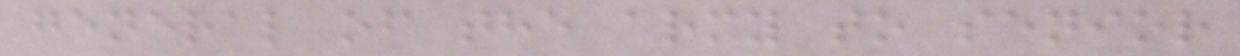general of the army to senior
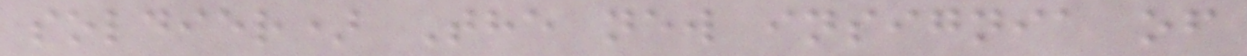soldier) The new insignia of
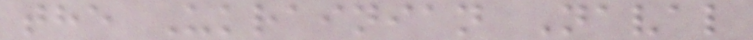the Ukrainian Naval
